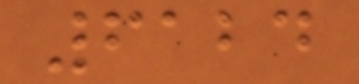6124
